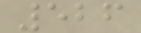526
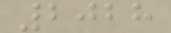2028
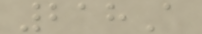218A
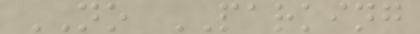NO PARKING
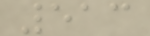513
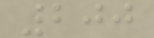200
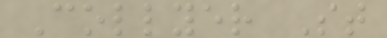Collyer St
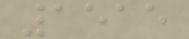1515
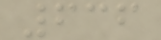636
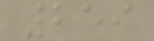259
